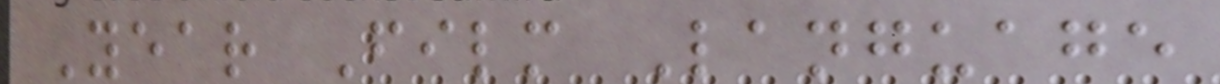Year Film Language
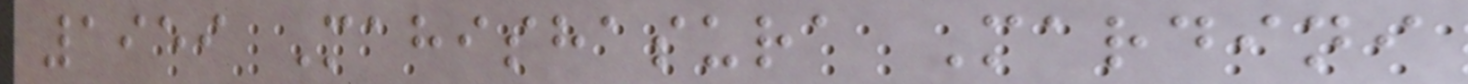1959 Mahishasura Mardini
